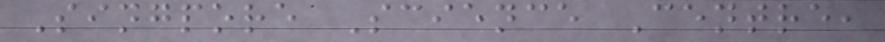Singpore Science Centre,
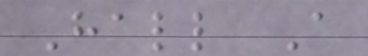Hall A
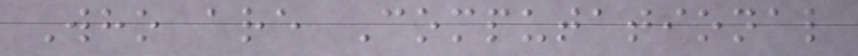Who are Computational
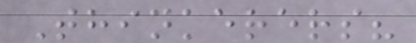Thinkerers?
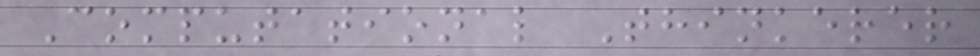Computational Thinkerer
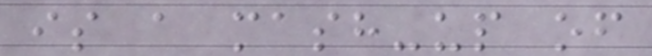is a mash-up of
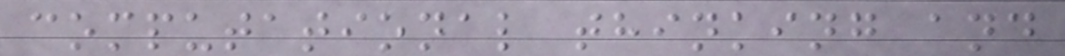computational thinking and
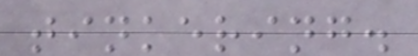tinkering.
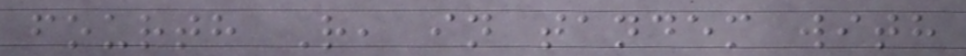fourth R, in tandem with
